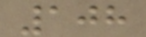108
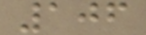106
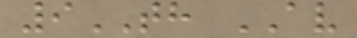9TH AV
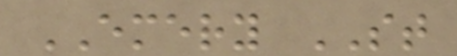EMERY ST
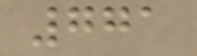771
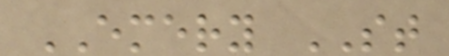EMERY ST
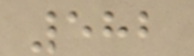582
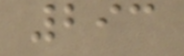293
